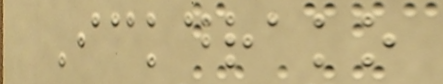Ickdrako
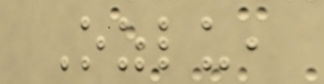Ozlu,
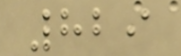829
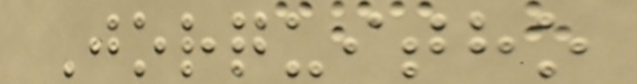Jorquitho
